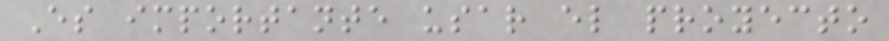Es importante usar el proyecto
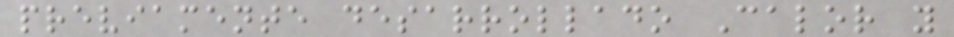previamente desarrollado Calor y
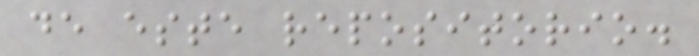de este repositorio.
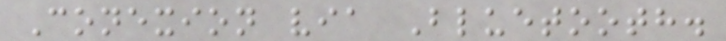Conexion via Bluetooth.
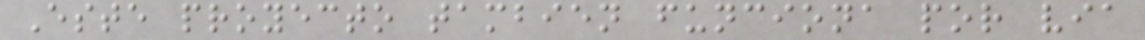Este proyecto tambien funciona por via
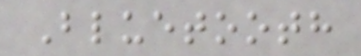Bluetooth
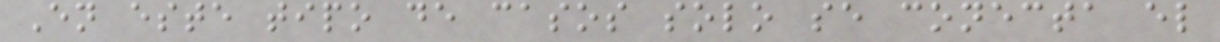En este tipo de casos solo se conecta el
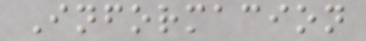Informacion
